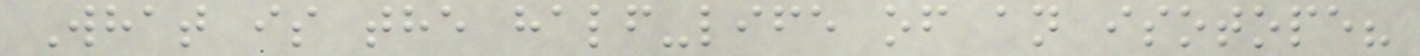What is the half-life of an isotope?
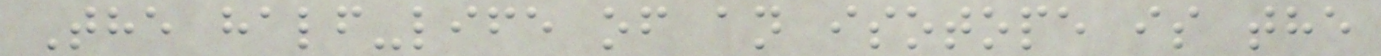The half-life of an isotope is the
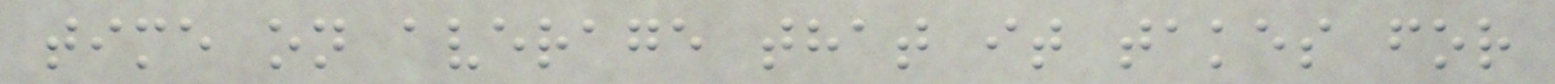time on average that it takes for
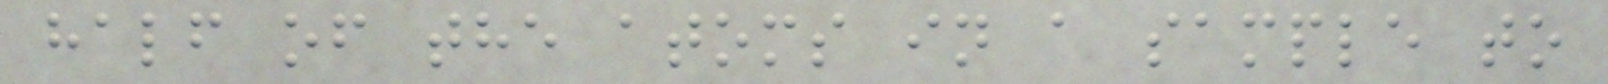half of the atoms in a sample to
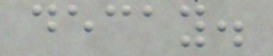decay.
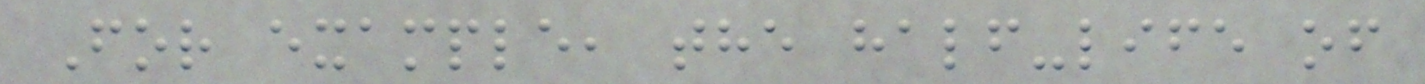For example, the half-life of
